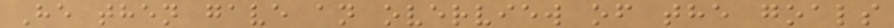He then gave an overview of the goals
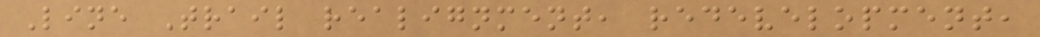Line Trail realignment, redevelopment,
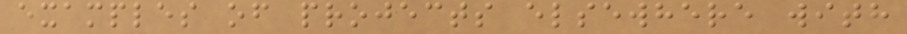examples of projects elsewhere with
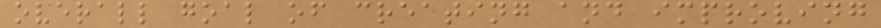overall goal of creating and improving
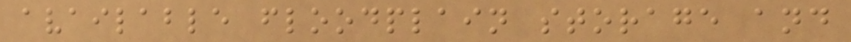available floodplain storage and
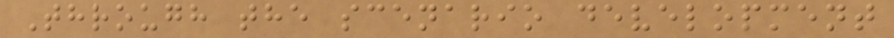Through the scenario development
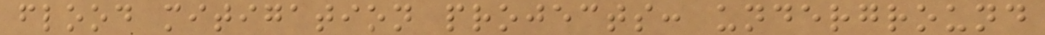flood mitigation projects: underground
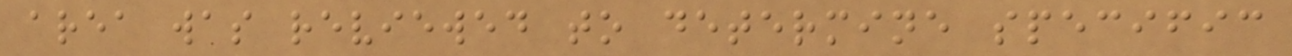area was reviewed to determine specific
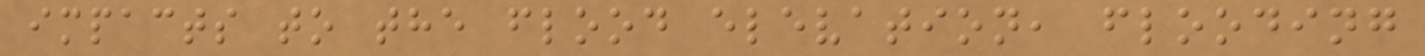impacts to the flood elevation, flooding
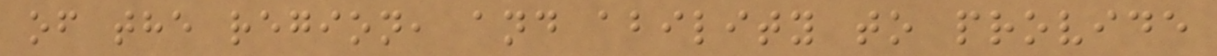of the region, and ability to provide
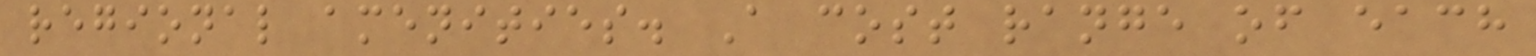regional amenities. A cost range of each
